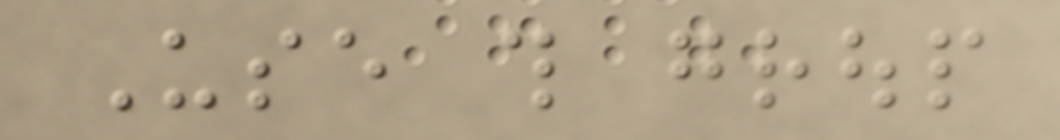Use this group
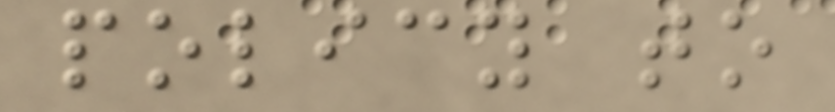policy to
